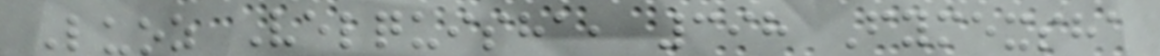Luoz Velquisha, 398 Fymexsha
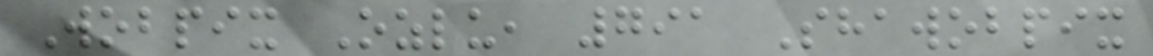Wobpix Ozlu, 791 Shawobpix
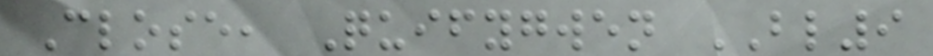Close, Quifygwen BL9
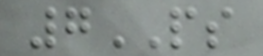7PS
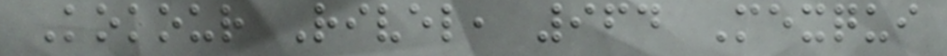Kokour Rivel, 964 Mexqui
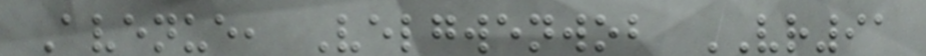Avenue, Velgwenwob VR91
